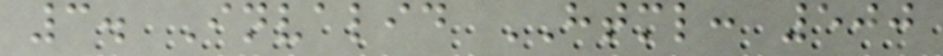3. Invalid HTML: 500
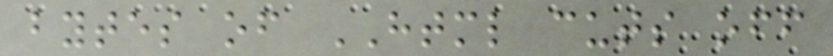bytes of HTML cuts off
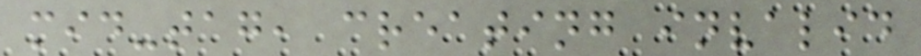mid-tag, creating invalid
